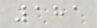181
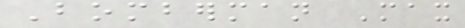Bomberman Max
